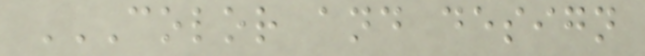COLOR AND DESIGN
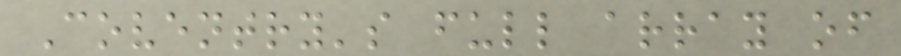Coventry's full array of
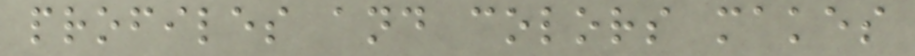profiles and colors makes
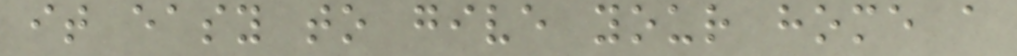it easy to give your home a
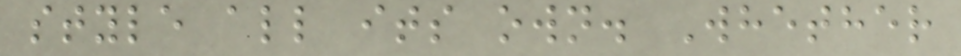style all its own. Whether
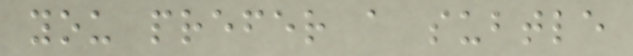you prefer a subtle
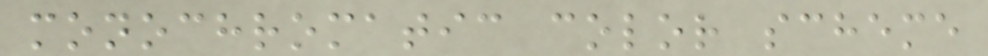monochromatic color scheme
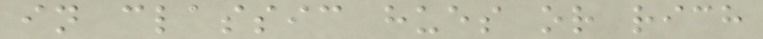in classic hues or rich
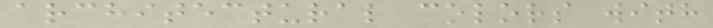architectural colors with
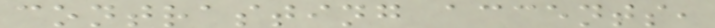contrasting accents,
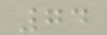74
